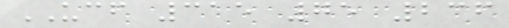UCF 315 75 236
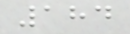184
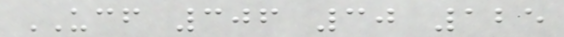UCF 306 30 125
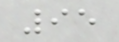95
